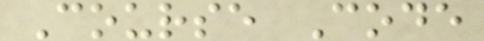Course Code
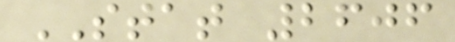STAT 2606
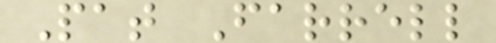Pat Farrell
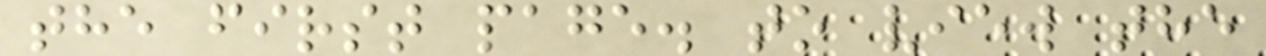the first page. to view the
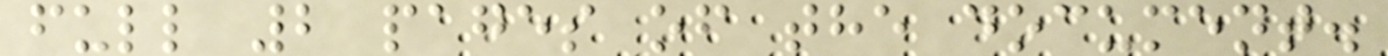full 2 pages of the document.
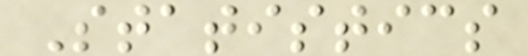Statistics
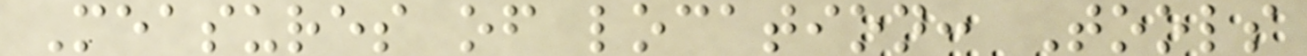Measures of location: Tools
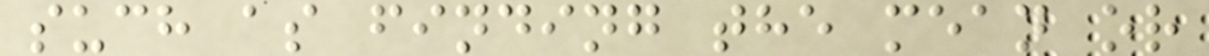such as finding the mean or
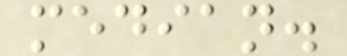median.
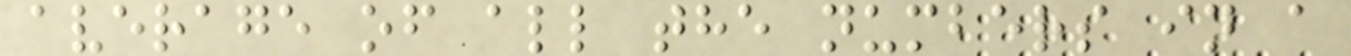average of all the numbers in a
